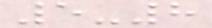5-8
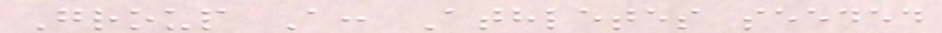Group A: Athletes seeded
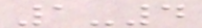1-4
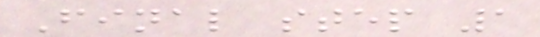Final step 1
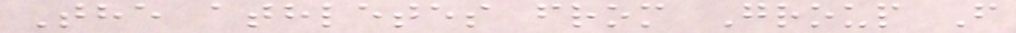The athletes from Group F
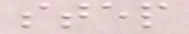step
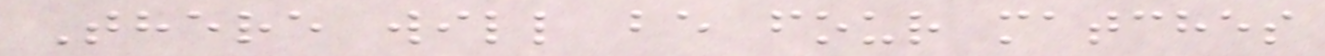There will be four matches
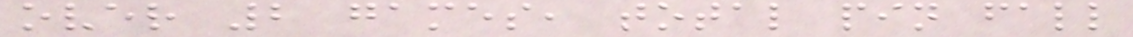over 2 games, total pin fall
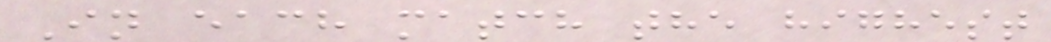In each match the highest
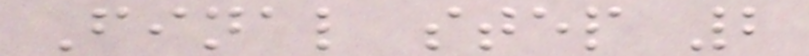Final step 2
